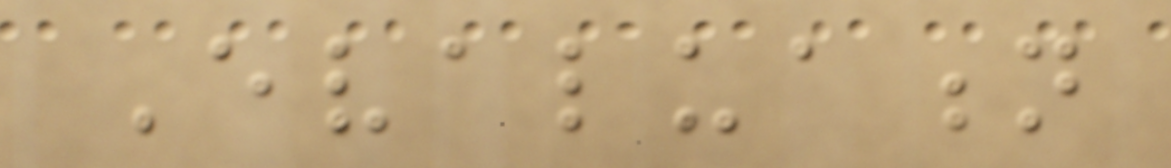Evaluation
